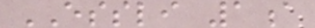ESSLI 1a
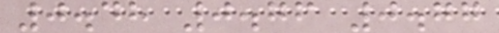0.48 0.76 0.77
